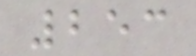253
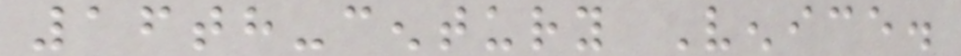16th-century Venice.
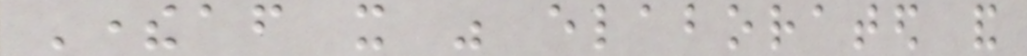Thereafter it was elaborated and
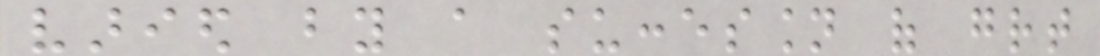varied by a succession of great
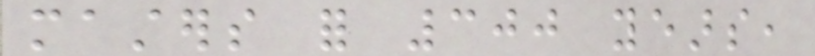masters for 300 years,
